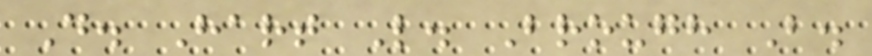D. Hart L. Brough B.
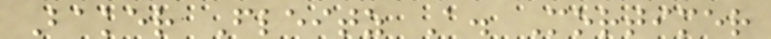Baker Fleitz A. Mortimer
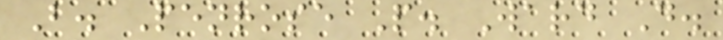B. Penrose P. Ward D.
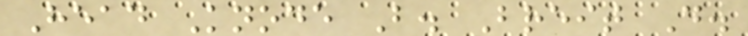Head Knode B. Breit D.
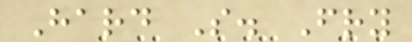Hard S. Fry
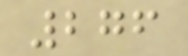276
